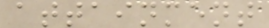attainment
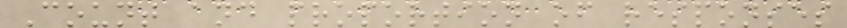Count and proportion of responses
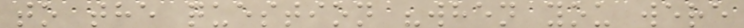to the question "when you were
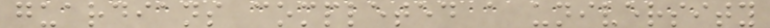guardians completed a university
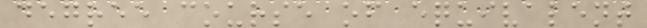degree course of equivalent
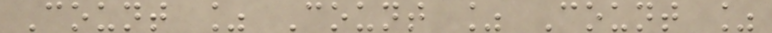Count % Count % Count %
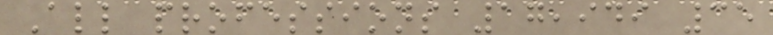All professions 17,949 35
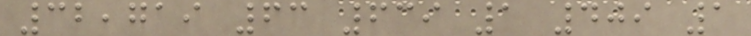32,719 63 639 1 409 1
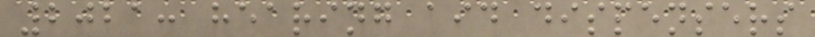2021: hearing aid dispensers
